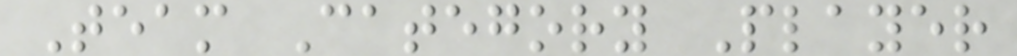Team Category Player
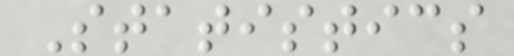Statistics
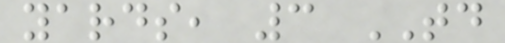yards, 3 TD
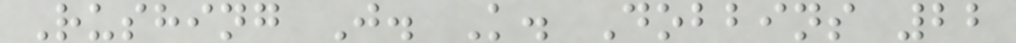Rushing J. K. Dobbins 22
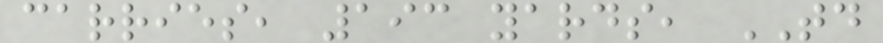carries, 193 yards, TD
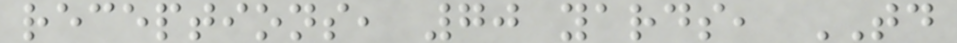receptions, 70 yards, TD
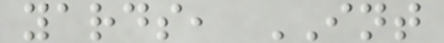yards, INT
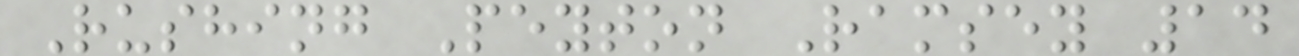Rushing Peyton Ramsey 14
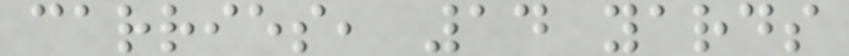carries, 14 yards
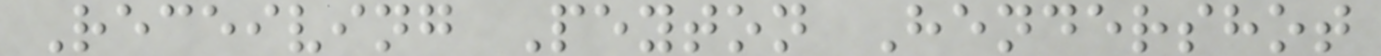Receiving Peyton Hendershot
